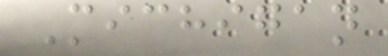Michigan
